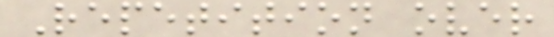Repetition over
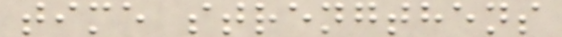time strengthens
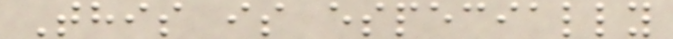This is especially
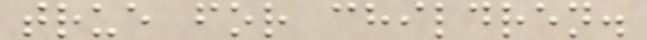true for children.
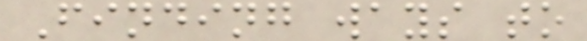Finding ways to
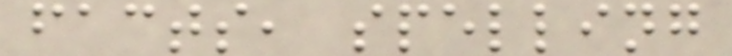facts, spelling
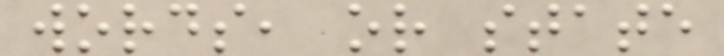words, or state
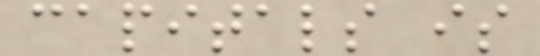capitals is
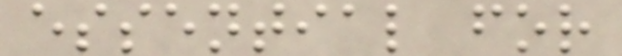essential for
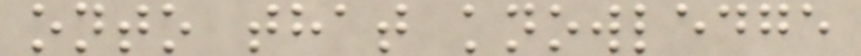onto that knowledge
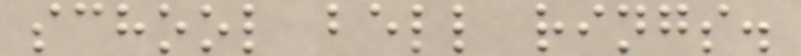school bell rings.
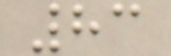83
